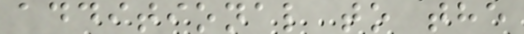additional to the
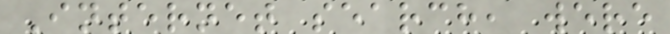Internet search, were
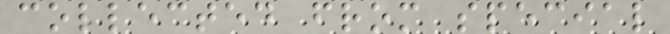collected from special
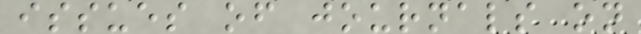issues of journals on
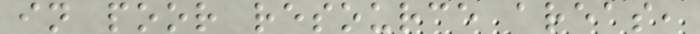in poor resource areas,
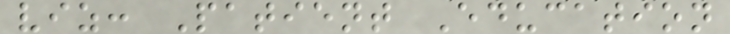viz: Patient Education
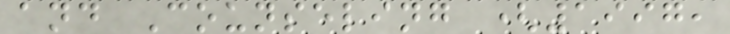and Counseling (1997,
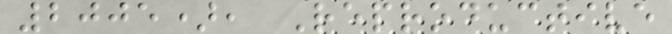2005), Reproductive
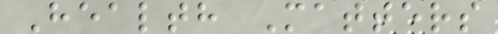Health Matters
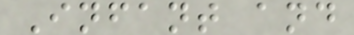Infant and
